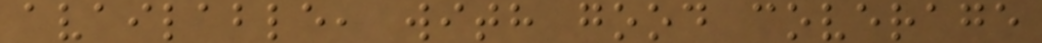available, with good coverage
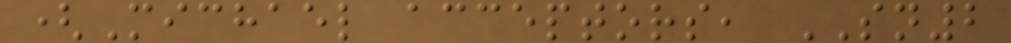(Michael acceptors, SN2
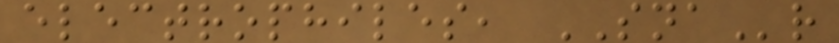electrophiles, SNAr
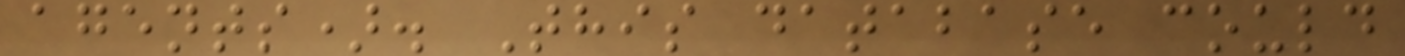agents). This database could
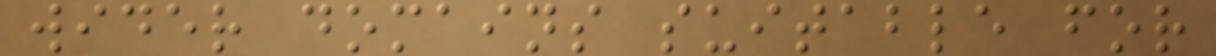wider domains suitable for
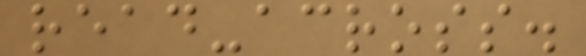read-across.
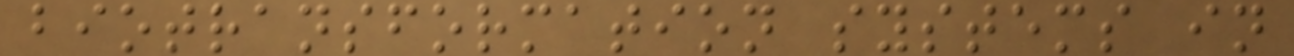biotransformation systems in
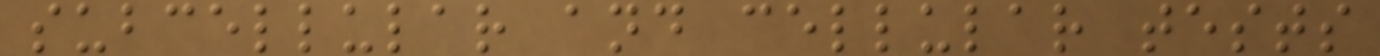subcellular and cellular tests
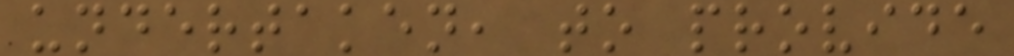undertaken, to provide
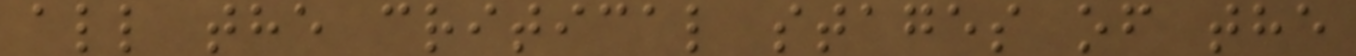all the critical stages of the
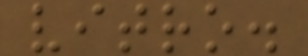vitro.
